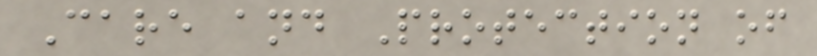Care and Protection of
